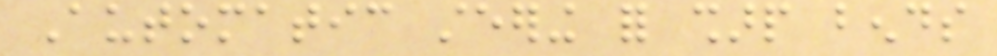Automatic steering for sharp bends
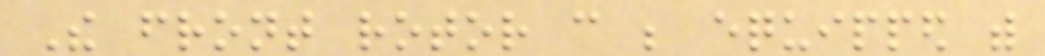The front rotor can be equipped with
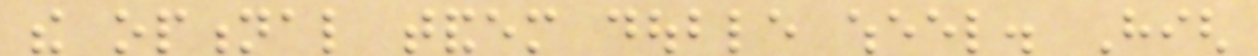the optional tandem double wheel. High
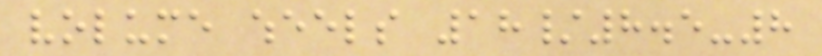volume wheels 18/8.5-8
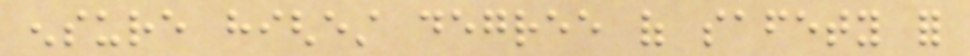ensure highest degree of safety for
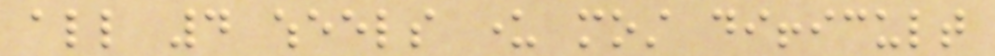all 4 wheels under most difficult
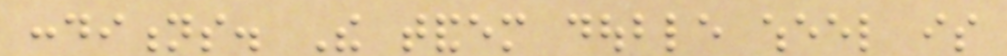conditions. The tandem double wheel is
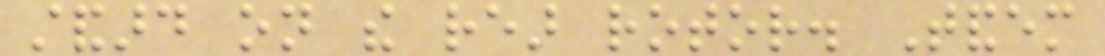standard on the rear rotor. Tandem
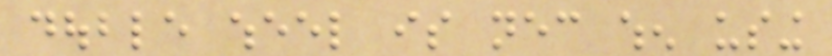double wheel is necessary when using
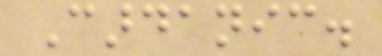Cardanic.
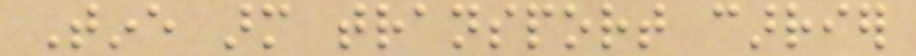Tine arm transport carrier
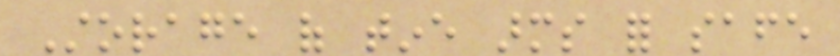Storage of tine arms for safe
